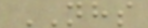NHS
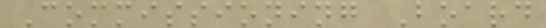Commissioning Board
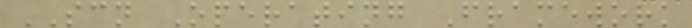SCN Operating Framework
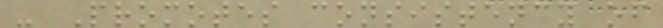- Promotes consistency of
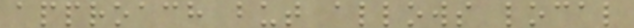approach but allows local
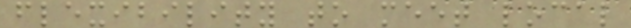flexibility to meet local
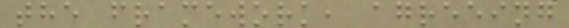the framework, agreeing
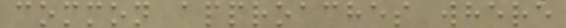common approaches where
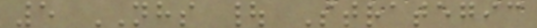5 NHS | Strategic
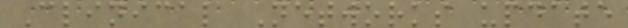Clinical Networks update
